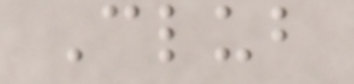Club
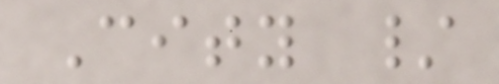City /
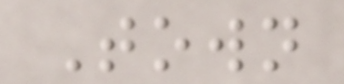Town
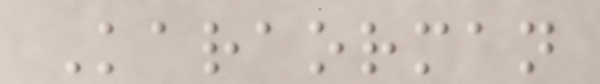Karaorman
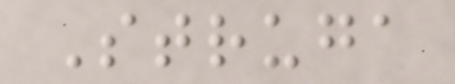Struga
